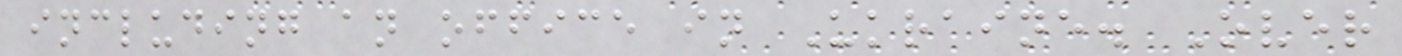including an office in Ukraine. Over
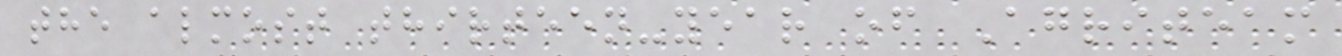the almost thirteen-year of Agriteam
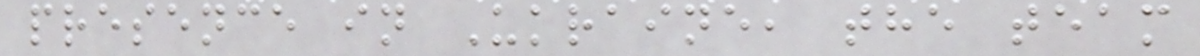presence in Ukraine, the team
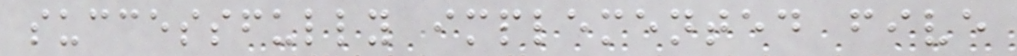successfully implemented five
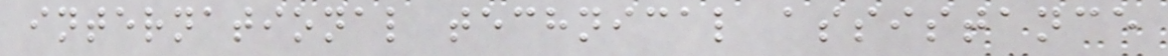international technical assistance
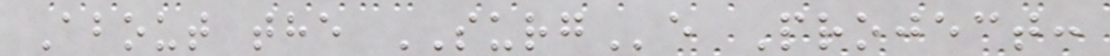About the SURGe Project:
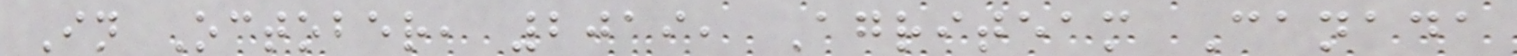In October, 2019, Agriteam Canada
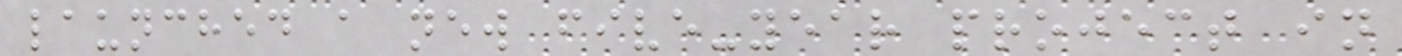launched a new five-year project in
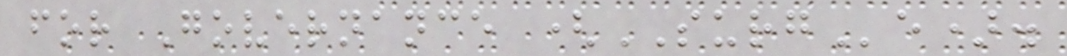for Governance (SURGe).
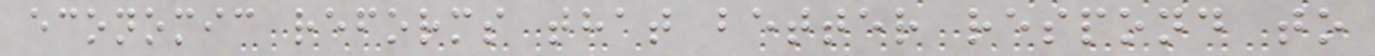economic reforms that better respond to
